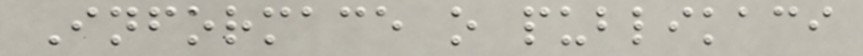Informace o publikaci
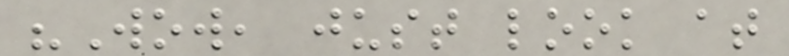"Wow, just look at
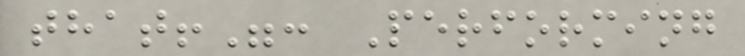that!": Performing
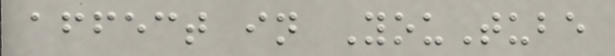affect in YouTube
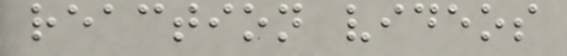reaction videos
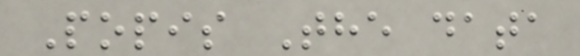Popis The data
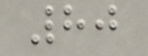80
